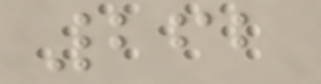262
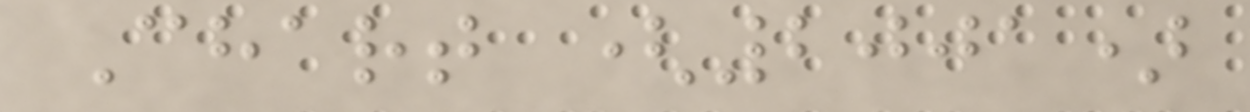Chart (2001)
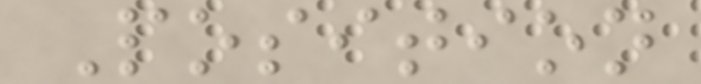Position
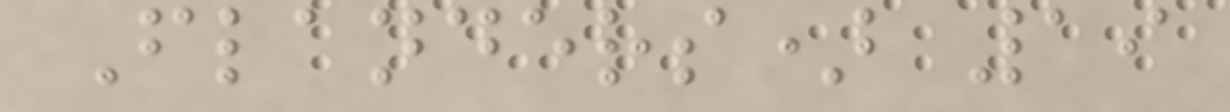Flanders) 19
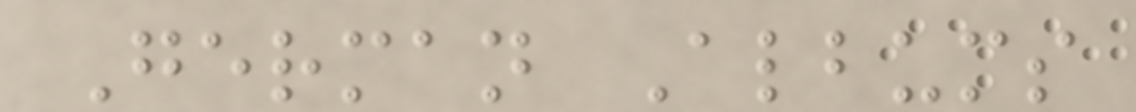German Albums
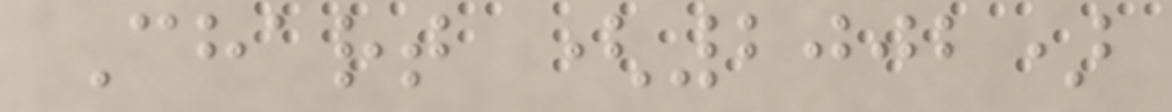Chart (2002)
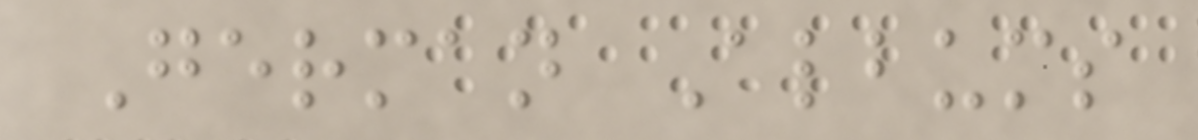German Albums
